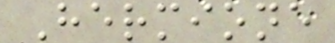Hermione
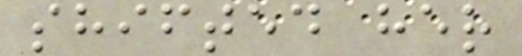shifted her
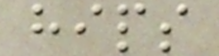hips
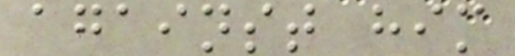against him
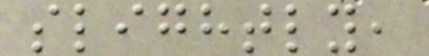slightly,
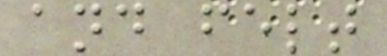and felt
